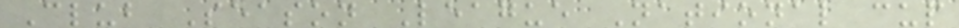Club Season League National cup
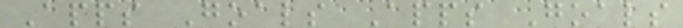Apps Goals Apps Goals
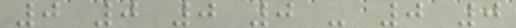0 0 0 0 - 0 0
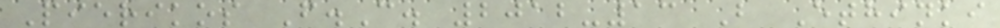Pierikos F.C. 2012-13 B Ethinki
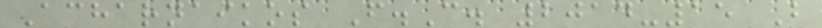Acharnaikos F.C. 2014-15 B
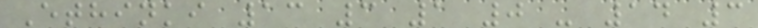Ethinki 13 3 1 0 - 14 3
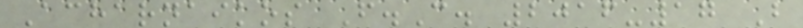Acharnaikos F.C. 2016-17 B
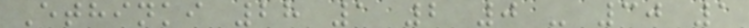Ethinki 28 1 2 0 - 30 1
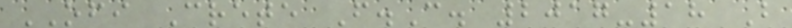OFI Crete F.C. 2017-18 B
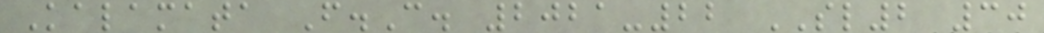Kalamata F.C. 2021-22 SL2 30
